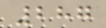287
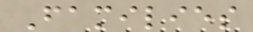Families
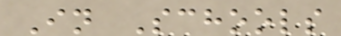In Schools
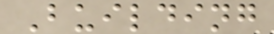Building
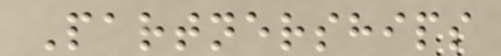Partnerships
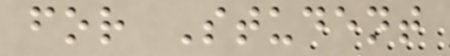for Student
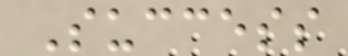Success
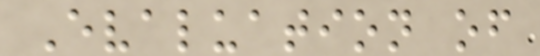Evaluation of
